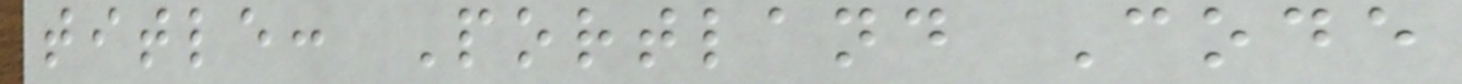title: Portland Code
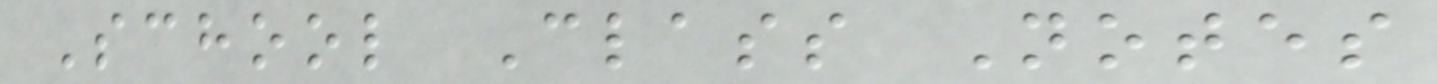School Class Notes
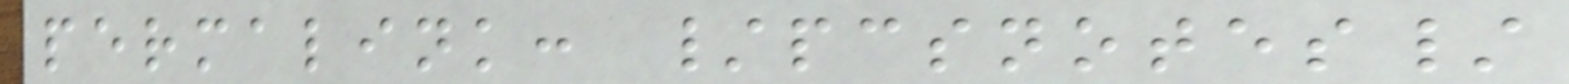permalink: /pcsnotes/
